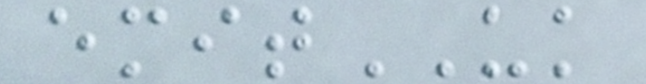emitUK
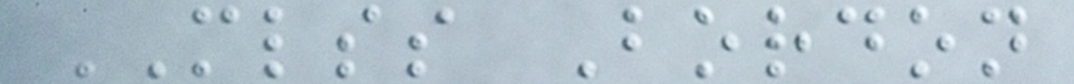MLSS Bordon
